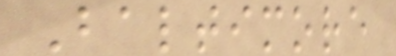Baltimore
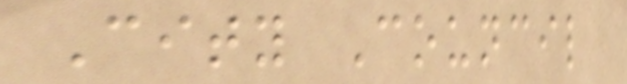City Council
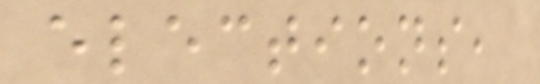elections,
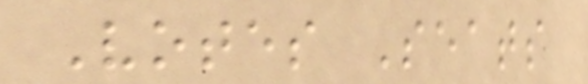Votes Seats
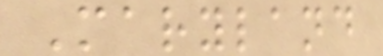Maryland
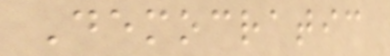Democratic
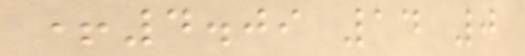+4.09 14 0
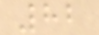82
